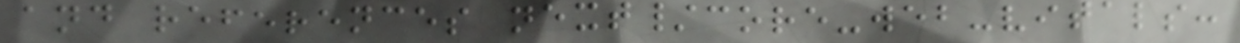and references next/core-web-vitals:
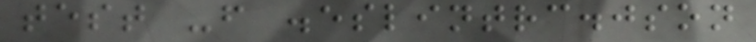test -f .eslintrc.json
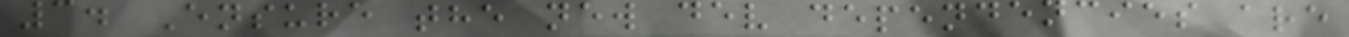3. Ensure the new dev dependencies are
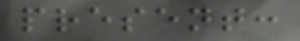present:
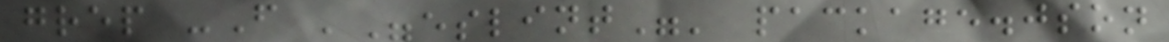grep -F '"eslint"' package.json
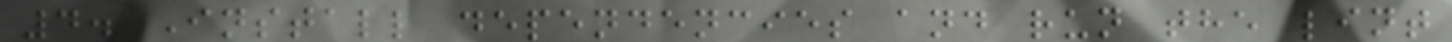4. Install dependencies and run the lint
